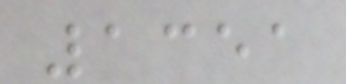1351
